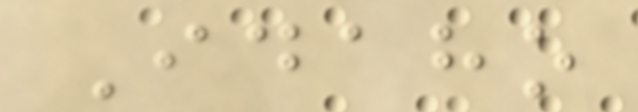Idaho
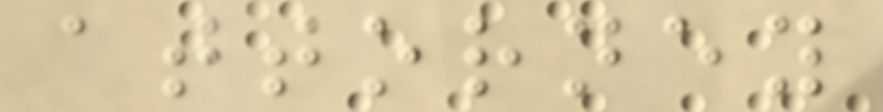attorney
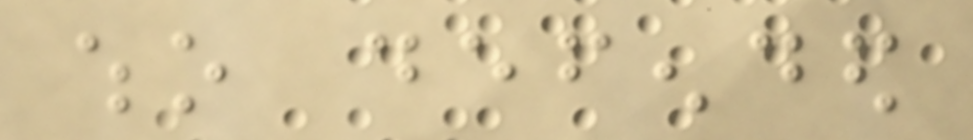who defended
